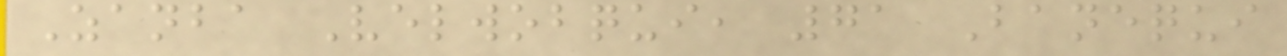Zanba Velwobqui, 71 Banequi
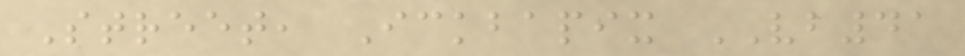Street, Ickbapix VB41
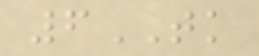6TK
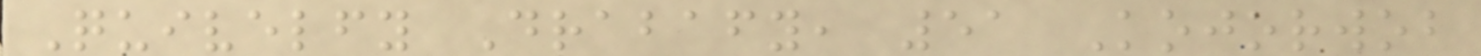Quivelfy Drabafy, 51 Kojorwob
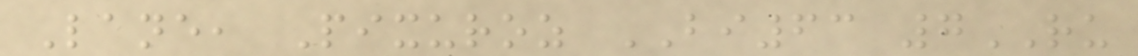Lane, Pixuroz BI63 7RU
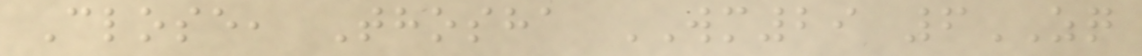Close, Thosha WM29 6ZQ
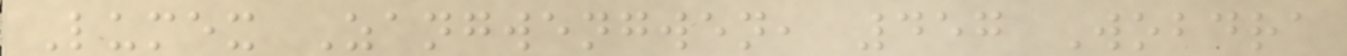Lumex Zangwengwen, 457 Wobdra
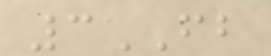3FB
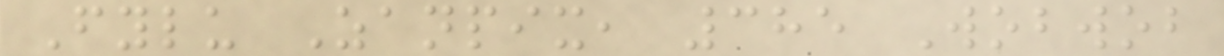Fylu Zanpix, 385 Wobwob
